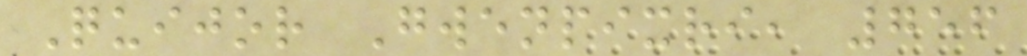Quijor Gwenpixri, 756
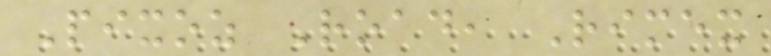Pixoz Road, Rimex
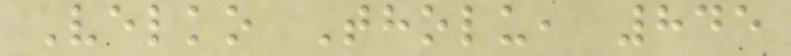Velko Tholu, 845
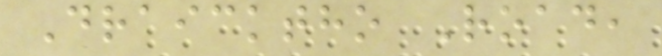Draicktho Road,
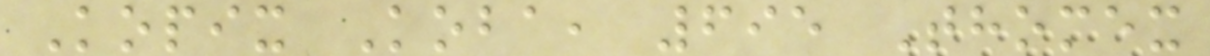Kopix Koba, 695 Thomex
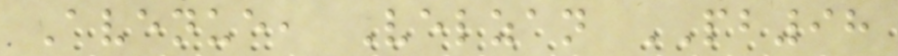Avenue, Velzan PB98
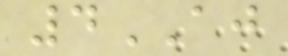4AJ
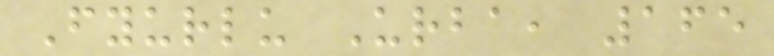Fyurlu Urba, 165
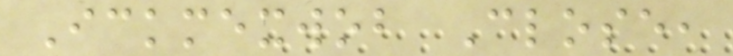Ickmexwob Close,
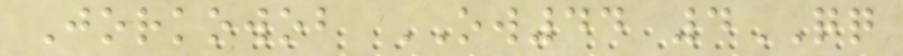Jorkowob OW44 4QQ
